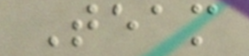Team
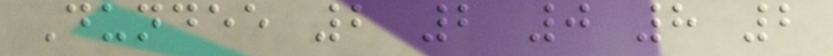Dundee 2 2 0 8 2
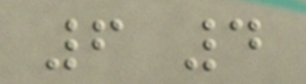6 4
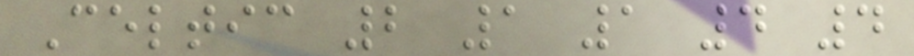Celtic 2 1 1 4 4
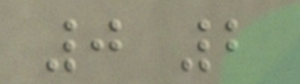0 2
